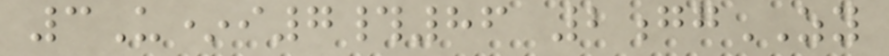3U*i7#86 2ggZY
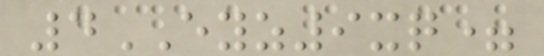4EYZ9xq=
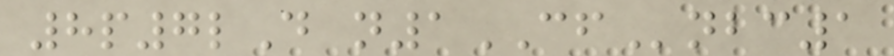8p7lD n1CFnbc1
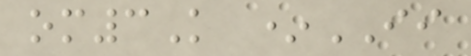om3K *II
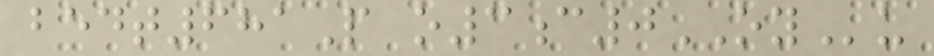bedt681P o3c0OYu
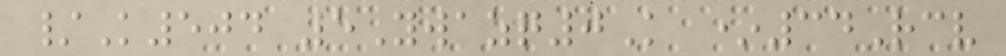/K504 5Ywazq0K *34Rcv
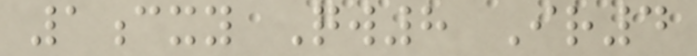1cxy Qw8 Ir4
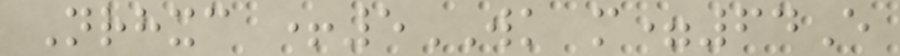Nrhxc +5WK m=64E
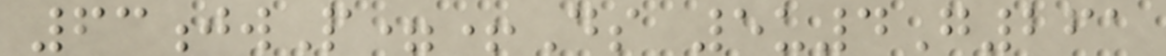63jwP=+Ds 5u4G261
